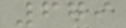679
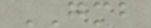GMB
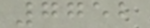7752
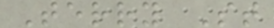Terry St
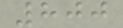800
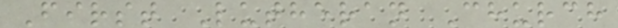First Lutheran Church
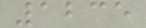1235
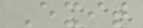Exit
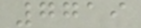7719
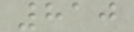810
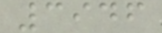3946
